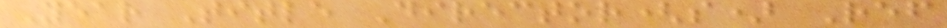Year Title Director(s) Ref
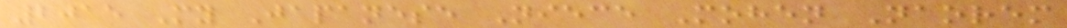2015 My Japanese Niece Mohen Naorem
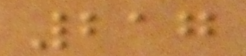217
